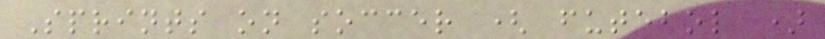Sprints on soccer ( futebol )
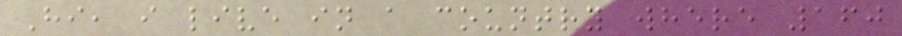Hi, i live in a country where 160
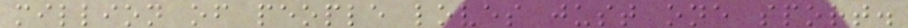million of people loves just one sport.
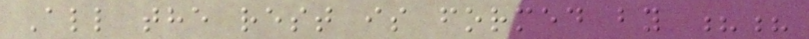All the rest is formed by ??
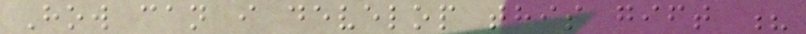How can i develop this gift ?
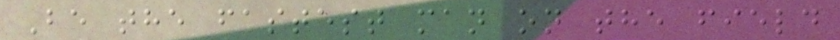Be the fastest man on the field
